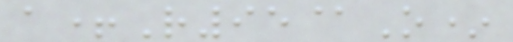a+R95@O*
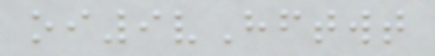oi9vHftwt
